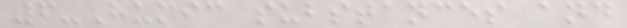6-Humic substances and
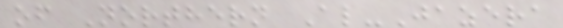of Northern Al-Jazera
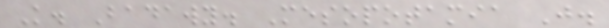K. Badawy. Mesopotamia J.
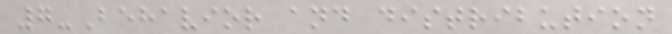7-Behavior and distribution
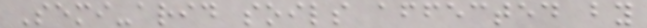Semi-arid soils affected by
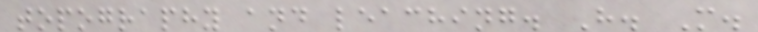topography and leaching. H. M.
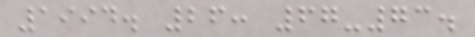1994. 26: 67-73.
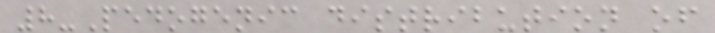8-Pedogenic distribution of
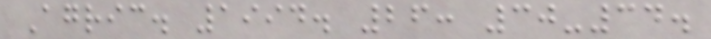Agric. 1994. 26: 30-34.
